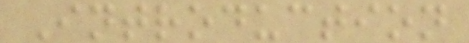Introduction
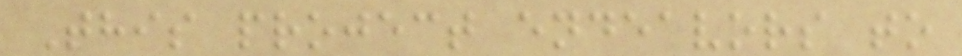This project endeavors to
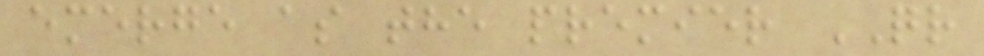emerge as the premier QR
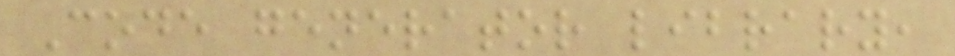Code generator library,
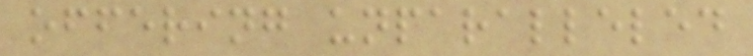offering unparalleled
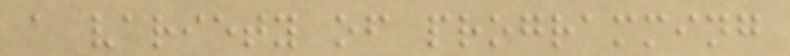a variety of programming
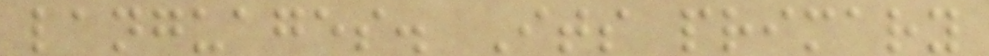languages. Its primary
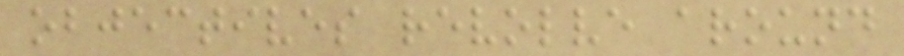objectives revolve around
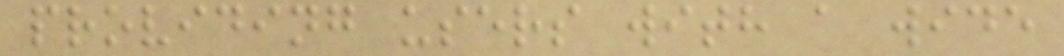providing users with a wide
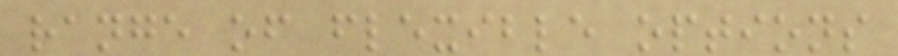range of flexible options
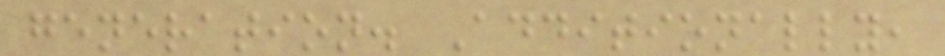generation. Additionally,
